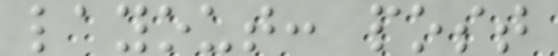layout: post
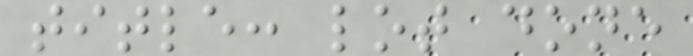title: lot done
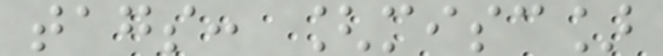tags: [misc]
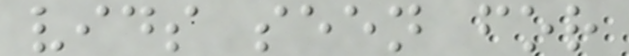vids seen for
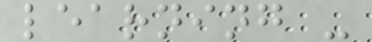learning -
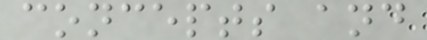concepts and
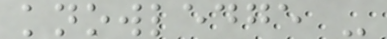knowledge -
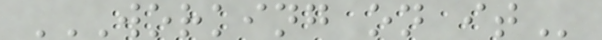WORKING ON IT
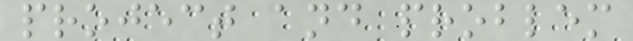project and problem
